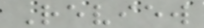Review
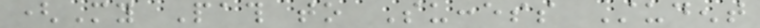(My Path to Success Student
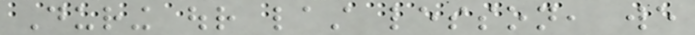During our last lesson, we
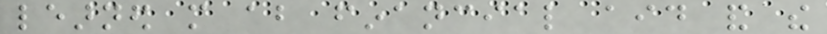learned more about financial aid and the
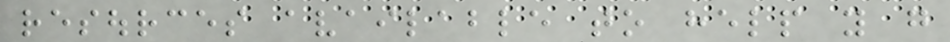resources available to help you go
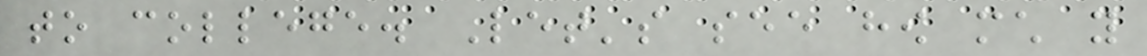to college. Let's see how much you
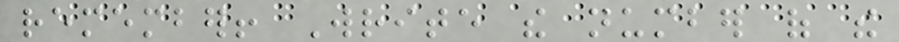remember! Write the number of the
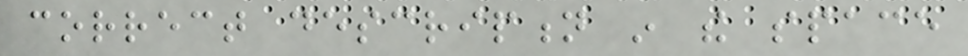correct description in the space
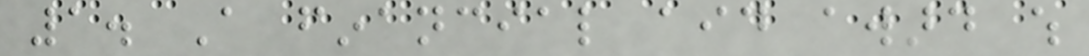1. A financial aid award which
